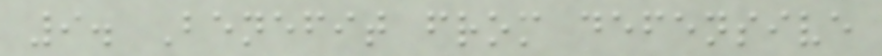9. Benefit from defensive
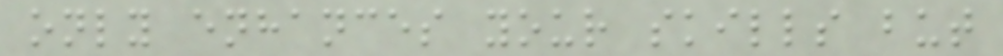only enhances your skills but
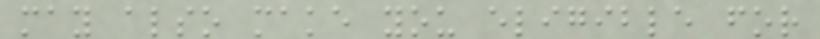may also make you eligible for
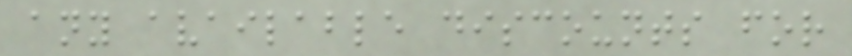any available discounts for
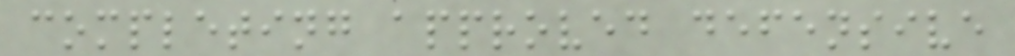completing approved defensive
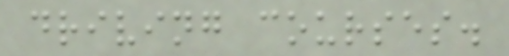driving courses.
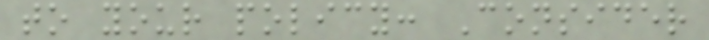to your policy: Consider
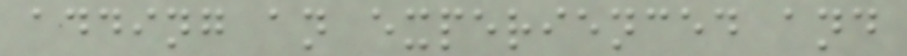adding an experienced and
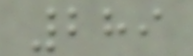289
